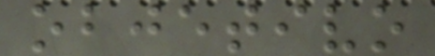objetivo
